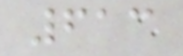613
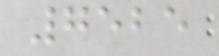7525
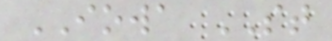IOWA ST
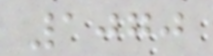1070
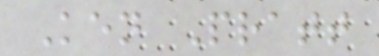Ken Pratt
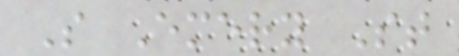S Emery St
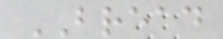BREAD
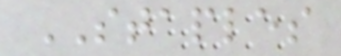STAPLES
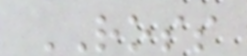ROSS
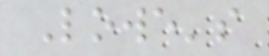Lowe's
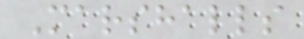Marshalls
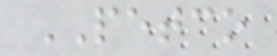PETCO
